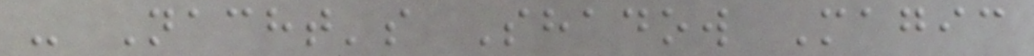- Nacht's Shadow Magic
